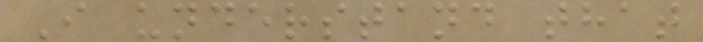I understand that
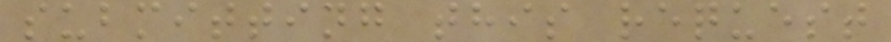submitting this request
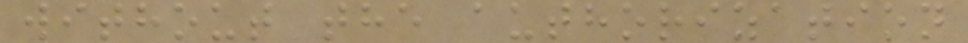without the authorization
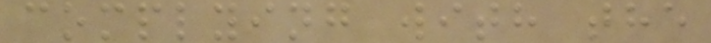complying with the
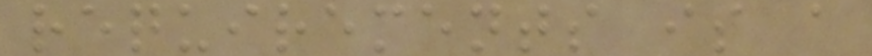requirements is a
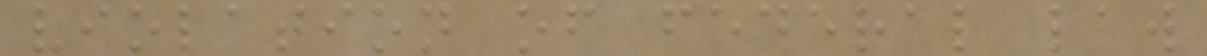violation of federal law
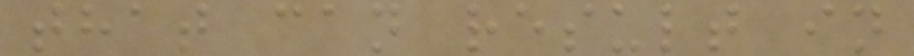that can result in
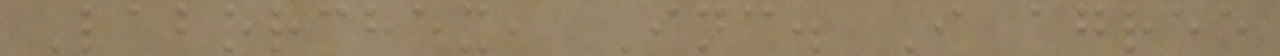Laborchex, Inc. I agree
